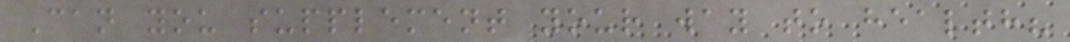Can you supplement your way to health?
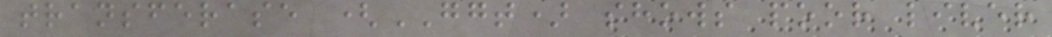transferase (GGT) shows poor liver
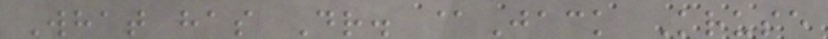What has Dr. @Jack Kruse
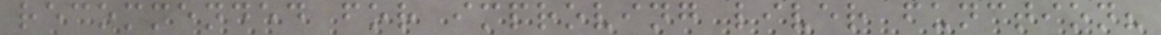recommended for improving liver function?
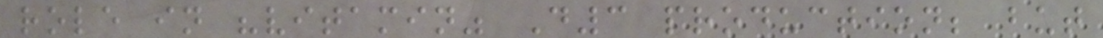role in "vitamin" D3 production; but
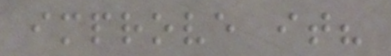improve it?
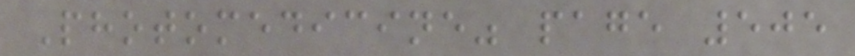Photomedicine" page 505
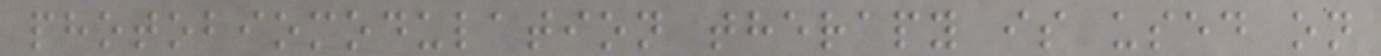photobiomodulation therapy is used on
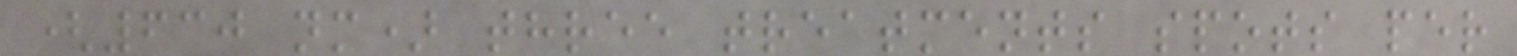(630 nm) three treatments spots per
